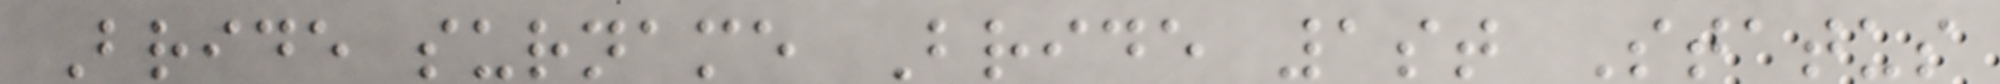Bride surname Bride 1st Status
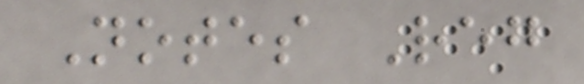Notes Reg
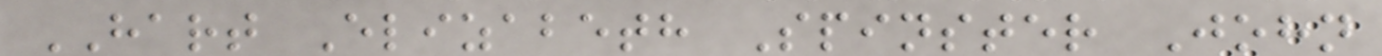HART Elizabeth Spinster John
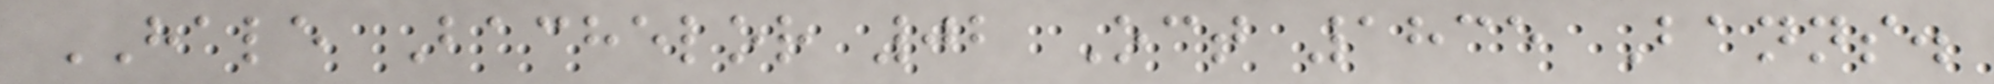HALE Bachelor 02 Oct 1835 Banns.
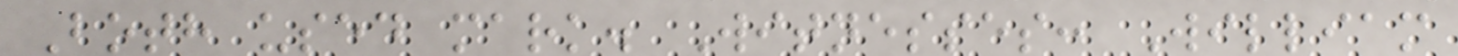Both used mark. Witnesses: William
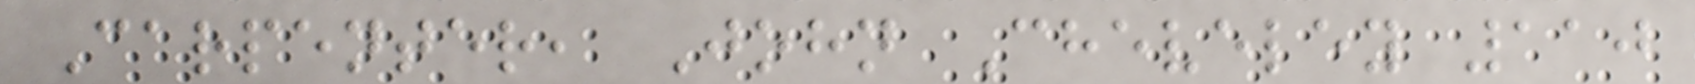Carpenter, John Cheveley 110
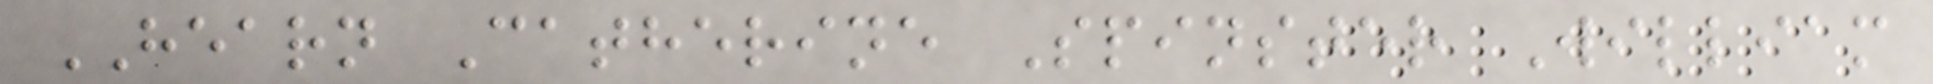HEARN Catherine Spinster William
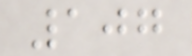107
